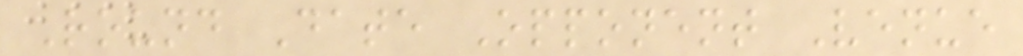Round Date Opponent Venue
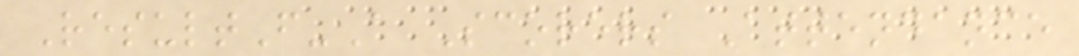ResultF-A Scorers Attendance
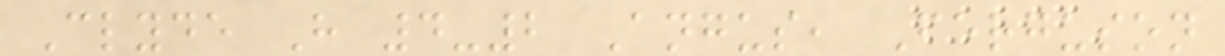Clyde H 4-2 Angus, Ferguson
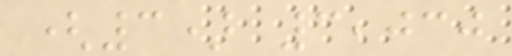(3) 3,030
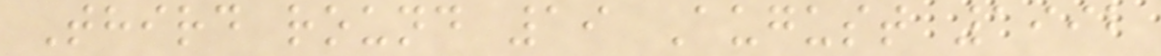Third round 19 August 1992
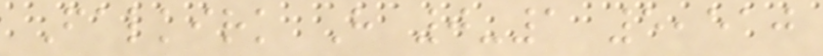Falkirk H 0-1 5,510
